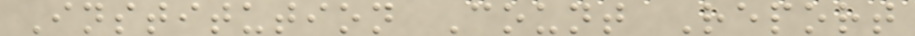Institution Count Report
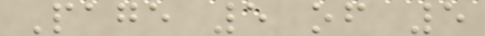Page 5 of 5
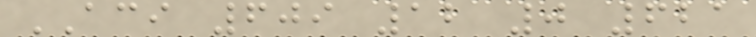ACI 609 12 0 621
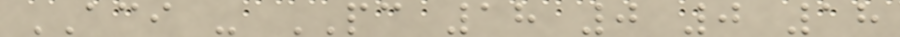ACI - PC 18 0 0 18
